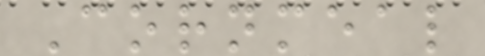Cornmeal
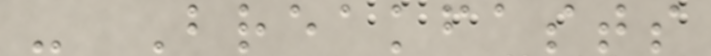- Breakfasts
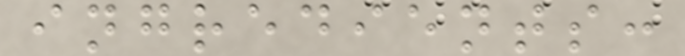ingredients:
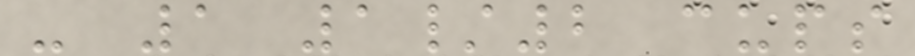- 1 1/2 cups
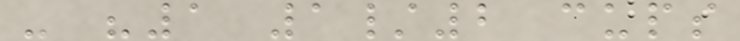- "1 1/2 cups
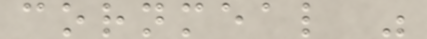cornmeal "
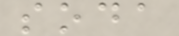soda
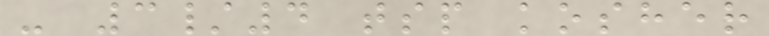- 3/4 tsp kosher
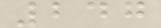247
